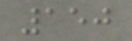150
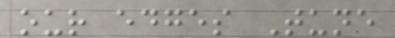our edges Tune
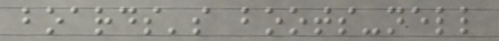boards's boots-nell
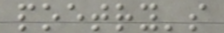poetry's
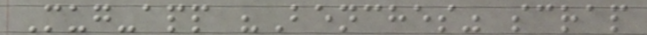Mug-app "Benches" scrap
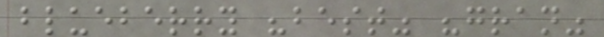blueberry "best" "gran"
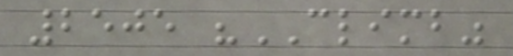2505 "CLIMB"
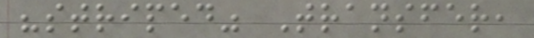"striped" Transfer,
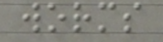worms
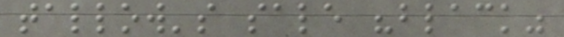tallow's sale "black"
